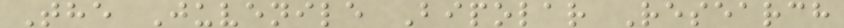The Juvenile Bipolar Research
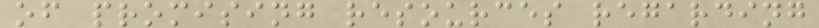of promising resources regarding
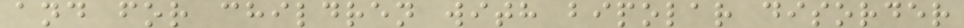and for children with bipolar disorder
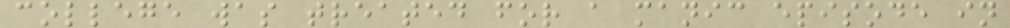college was treated for a manic episode in
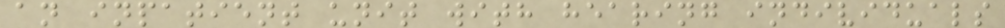an inpatient unit with hearing individuals
